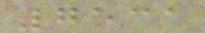7531
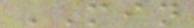MIN
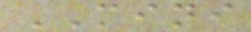MINI
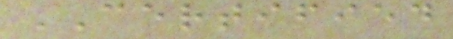CERTIFIED
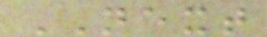NEXT
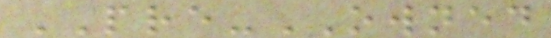PRE-OWNED
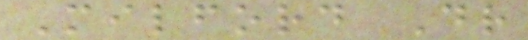Milford Dr
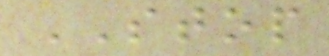STOP
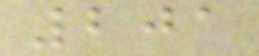201
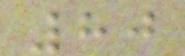80
